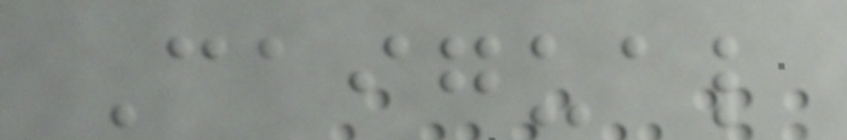Caigual
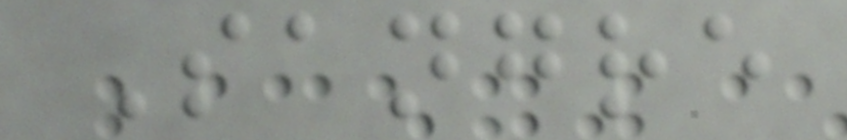Sangre
